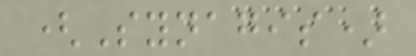(Synagis)
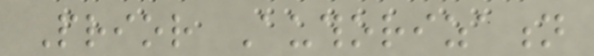Prior Authorization
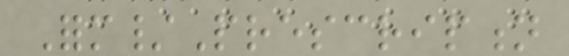Form/Prescription
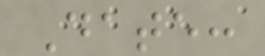Date:
